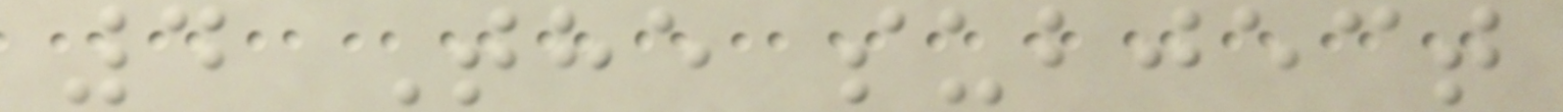4 The subject
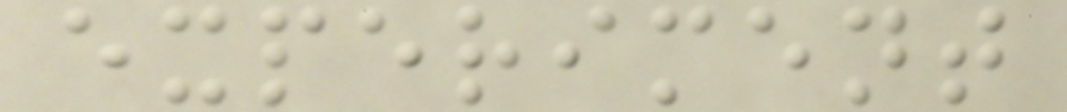experiment
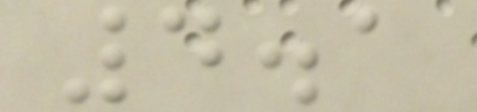4.1
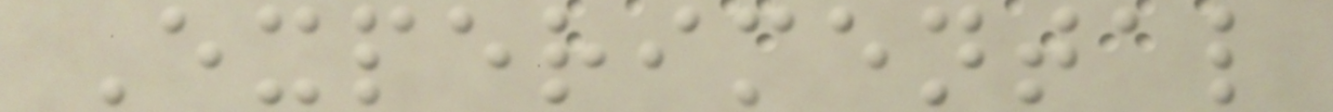Experimental
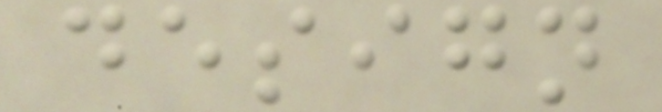design
